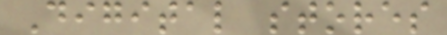Digital stores
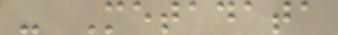- Metadata
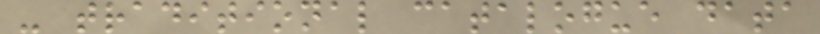- traditional catalogue data
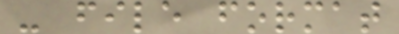- file format
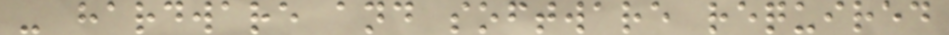- hardware and software required
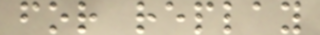for replay
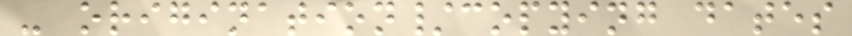- origination/copying dates
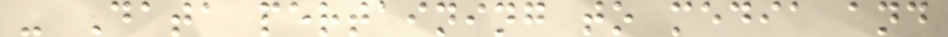- Data pertaining to media and
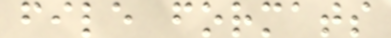file formats
